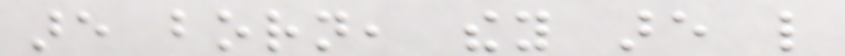are born, they are like
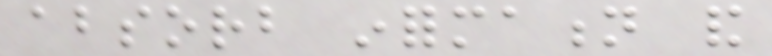absorb information and
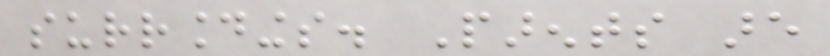surroundings. Parents are
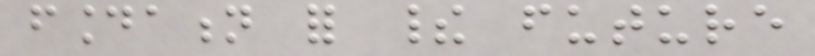foundation for their future
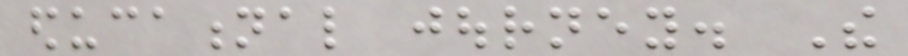educational journey. The
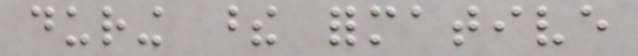during these formative
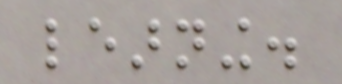learning.
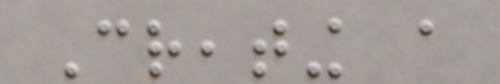Creating a
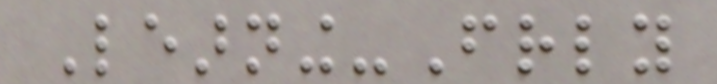Learning-Friendly
